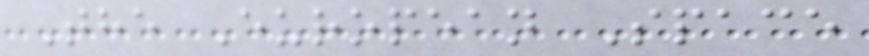The European Space
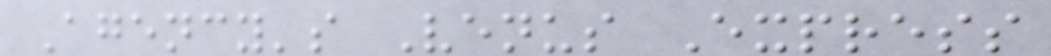Agency's Venus Express
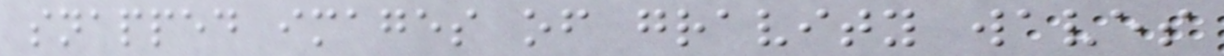snapped images of gravity waves
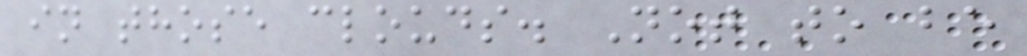in those clouds. Not to be
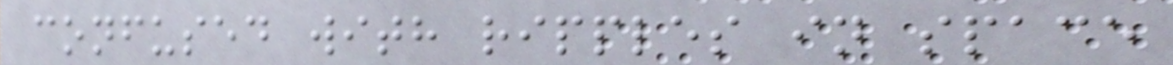confused with ripples in space
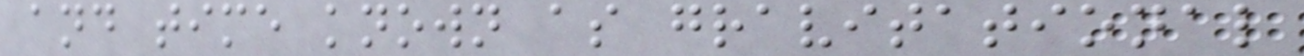and time known as gravitational
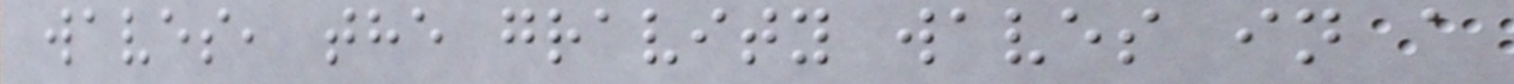waves, the gravity waves in a
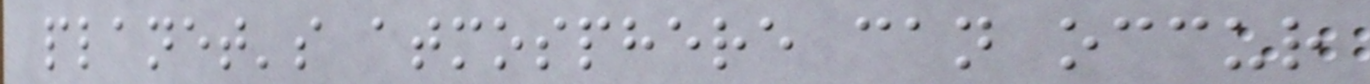planet's atmosphere can occur
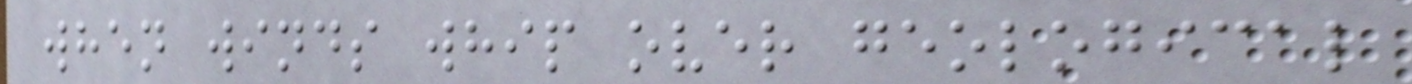when winds whip over geological
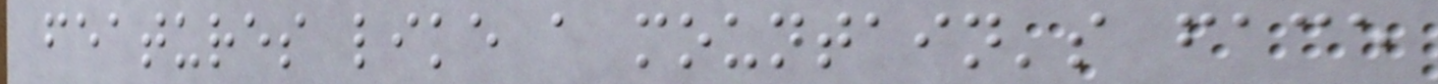features like a mountain's face
